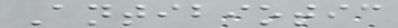Antibiotic
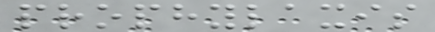prophylaxis
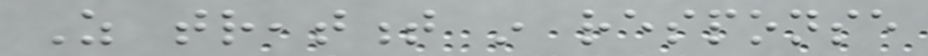As treatment in response
